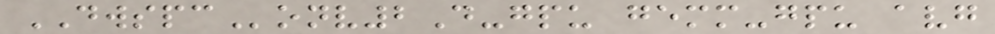DWSPConv2D-gpu gemm-gpu avg
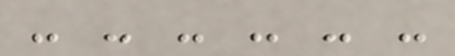- - - - - -
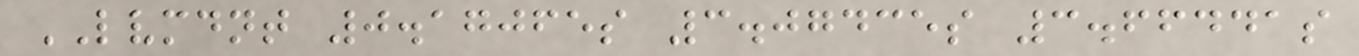LVMDNT 0.17065s 3.07435s 3.66441s
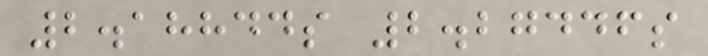2.18844s 2.27446s
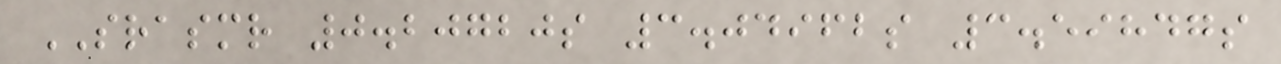SRASMR 0.20720s 3.04962s 3.59847s
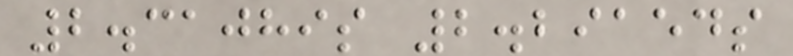2.31089s 2.29154s
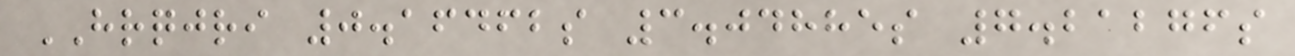HRQJRI 0.16462s 3.04885s 7.21276s
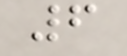6
